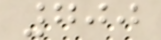700
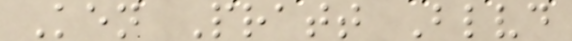Ken Pratt Blvd
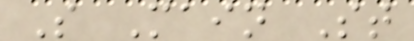S Main St
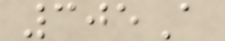305A
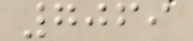7069
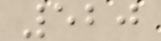520
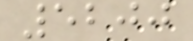5200
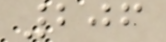206
